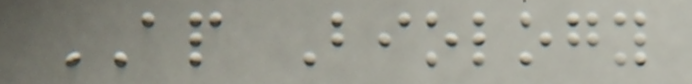AP Biology
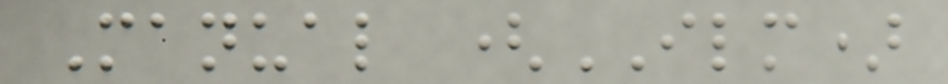Manual (ILM)
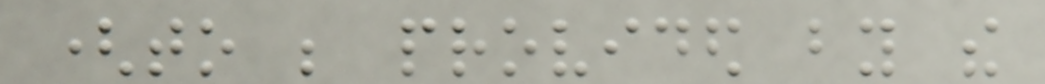(to be provided by the
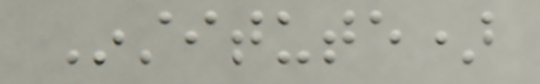Institute)
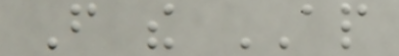From the AP
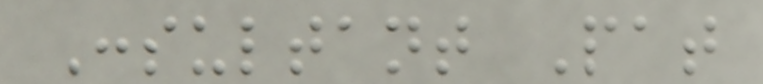Consultant Pat
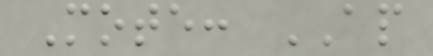Mote: AP
